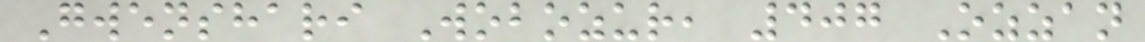Gwenshari Wobozur, 407 Ozzan
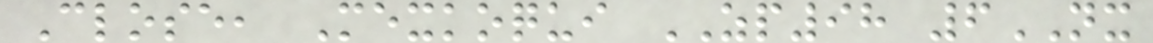Close, Mexkoqui ZP98 6NX
